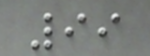99
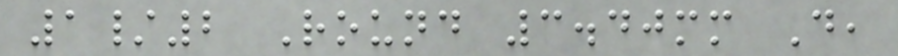1/2 Round 3.40mm D,
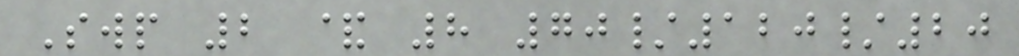Swp 2 & 8 70/120/20
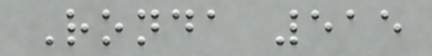Ronda 515
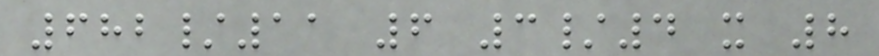682/11 6 3/4 x 8
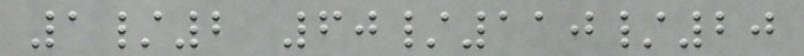1/2 60/110/20
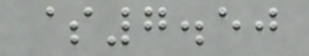$7.50
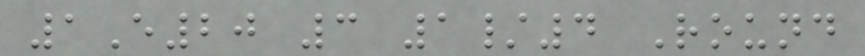1E20 3 1/4 Round
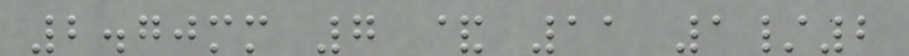2.70mm 7 & 11 1/2
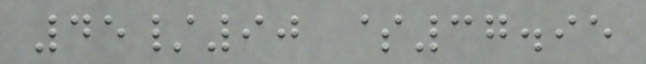45/90 $37.95
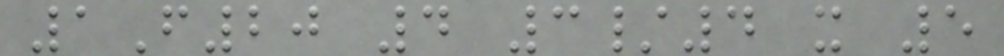1F20 4 3/4 x 5
